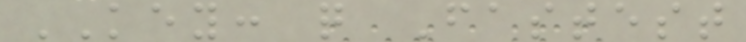KEY: q Fastest
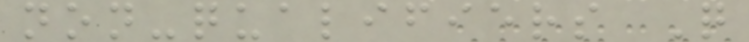non-qualifiers Q
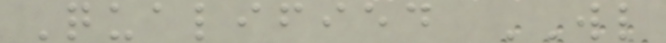Qualified WL
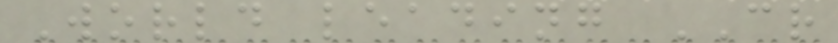World leading CR
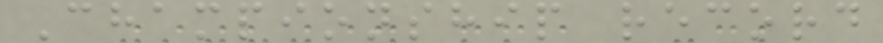Championship record
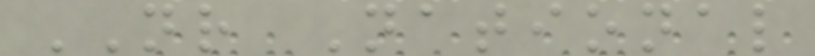NR National
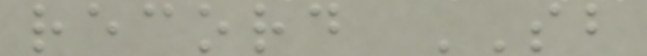record SB
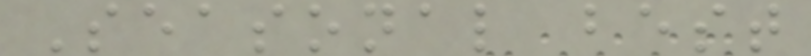Seasonal best
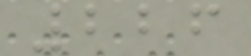226
